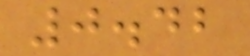0.42
